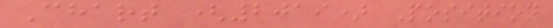Chart (2019) Position
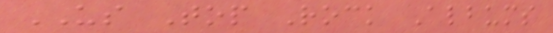US Top Rock Albums
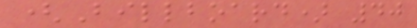(Billboard) 40
